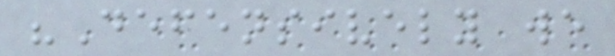"Defensively we
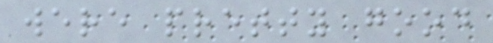were pretty good
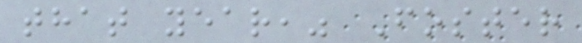that year," Foster
